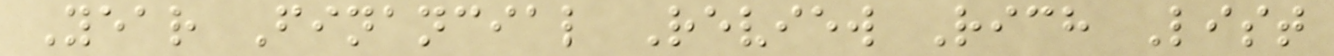Year Financial Review Rich List
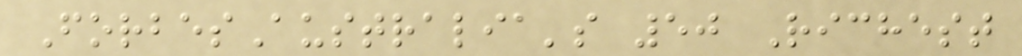ForbesAustralia's 50 Richest
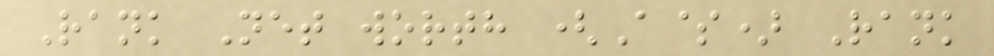Rank Net worth (A$) Rank
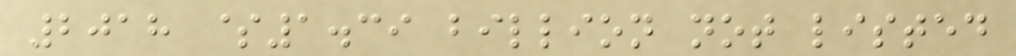2018 $1.39 billion not listed
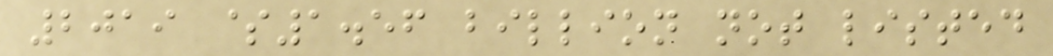2019 $1.56 billion not listed
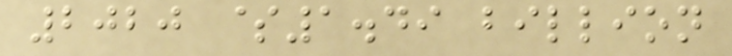2020 $1.49 billion
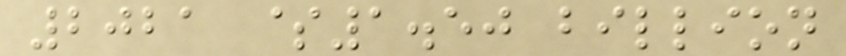2021 $1.50 billion
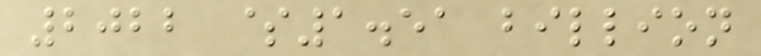2022 $1.51 billion
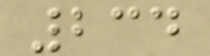234
